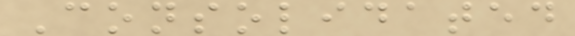Consolidated
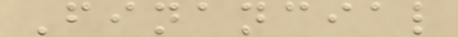Financial
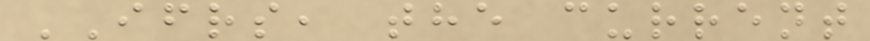IFRS, the current
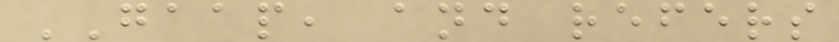GAAP, and refers
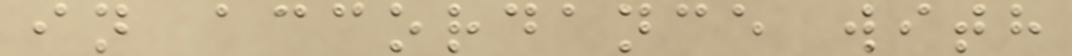in accordance with
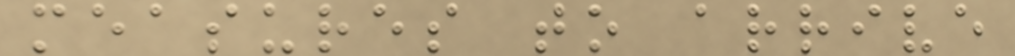measures to arrive
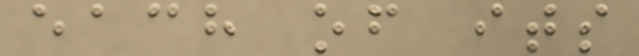each of its
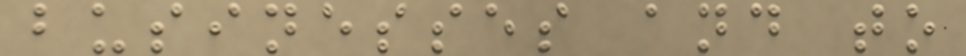businesses and to
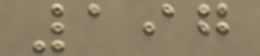197
